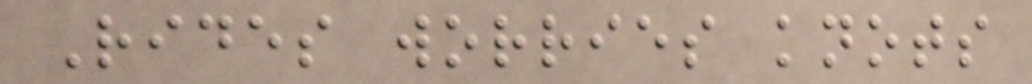Rides worries knots
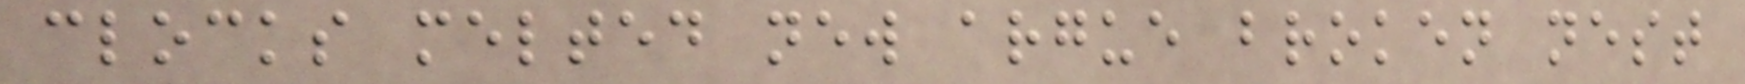clocks melted new argue broken nest
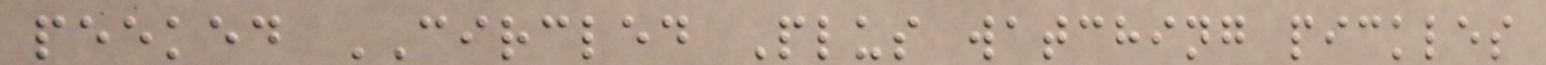peeked CIRCLED Plus watching pickles
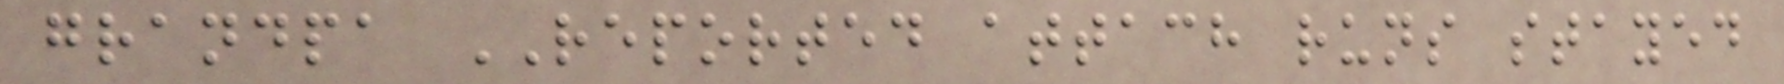grandpa REPORTED attach runs stayed
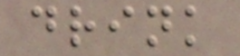drink
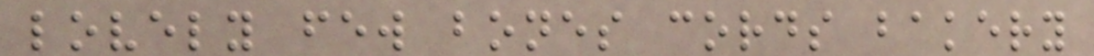lovely few bones cords bakery
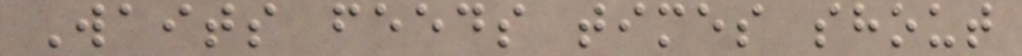Waits feeds times shout
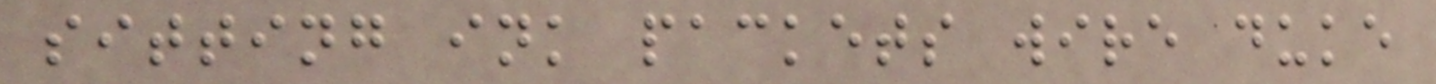sitting ink packets wire duke
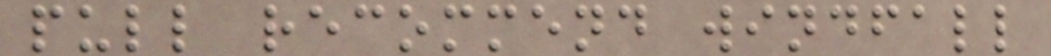pull recommend windfall
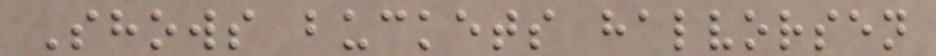Shows buckets halvorsen
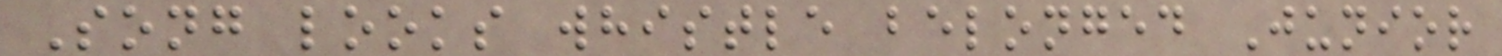Song looks whistle belonged Junior
